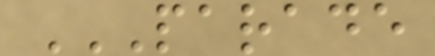PARADE
